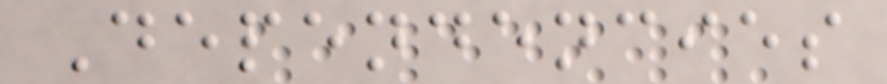Dependencies
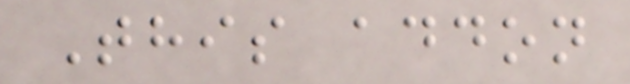This addon
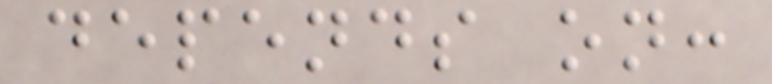depends on:
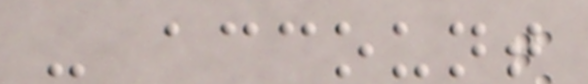- account
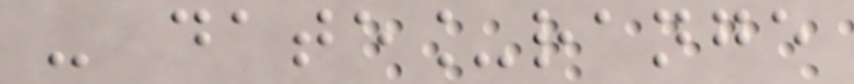- date_range
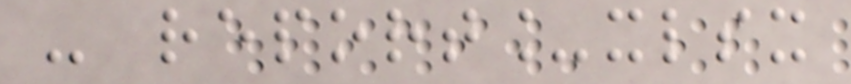- report_xlsx
